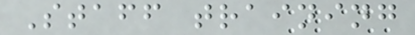Staff training
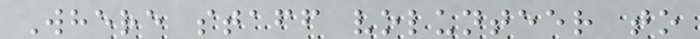Where staff volunteer to
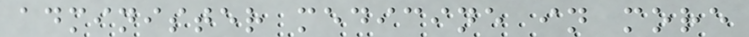administer medicine in more
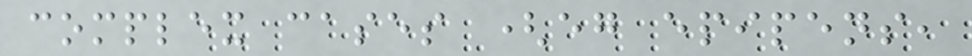complex cases (eg epipens,
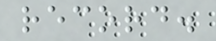record.
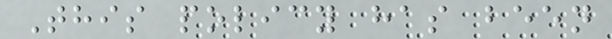This policy has been
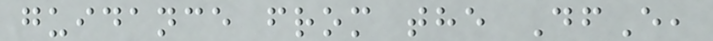guidance from the DfE,
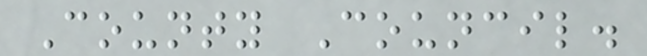County Council.
